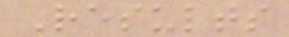Results
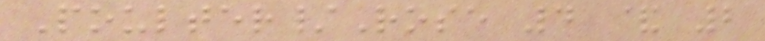Poulter/Rose 4 & 2
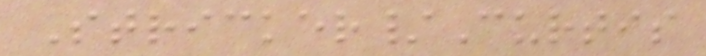Stricker/Curtis
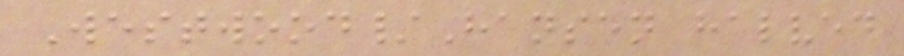Westwood/Hansen halved
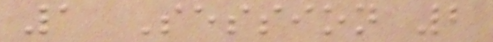1 Session 2
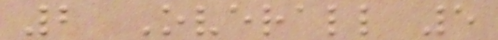2 Overall 5
